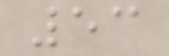53
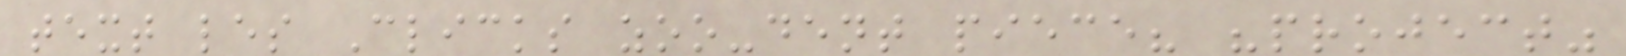text les Clicks zoo-dent piece? "project"
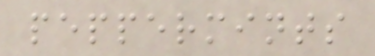peppermints
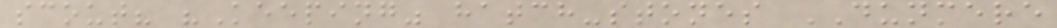scout? "Keeping" hatch-stones DUNMERE
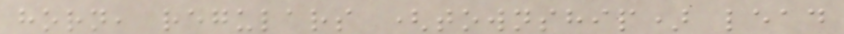horn, regulars (township) lead
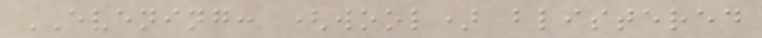EVENING: (wool) blistered
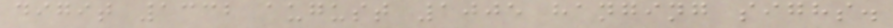digit 1332 august 1005 hanging sighs.
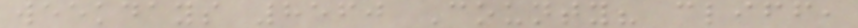weekdays 8560 County? cliff,
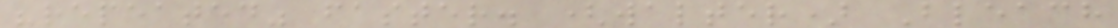"repeated" faster. (walter) Bleach
